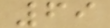69
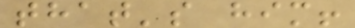that's him!
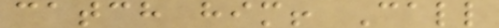catch him! Call
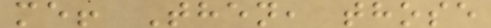me! Then, those
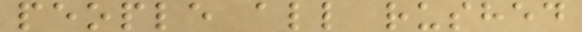people all rushed
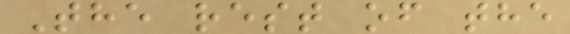The rest of the
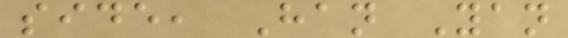side, Han Yan
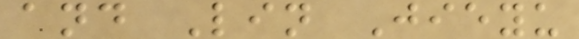and Lin Jieyu
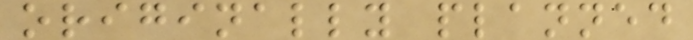originally planned
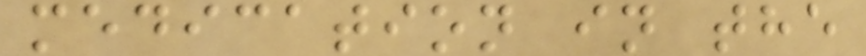medication in the
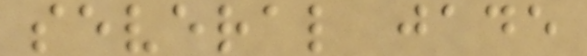several jade
